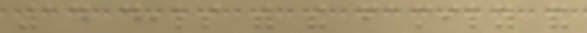14 deals with the family and
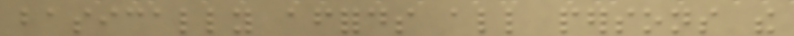basically affords all persons the
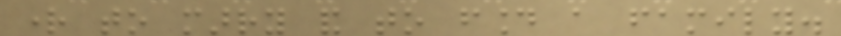right to marry and to found a family.
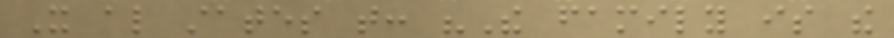It also states that: "The family is the
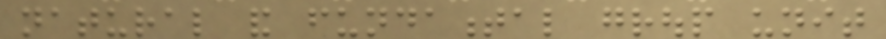natural and fundamental group unit
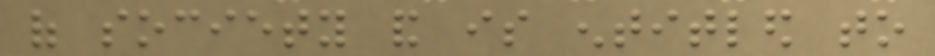of society and is entitled to
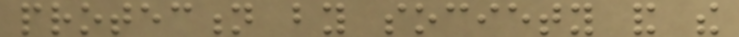protection by society and the
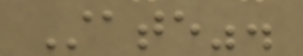State".
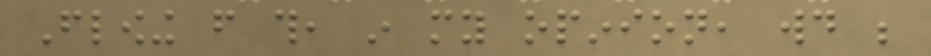Flowing from this, in my opinion, would be
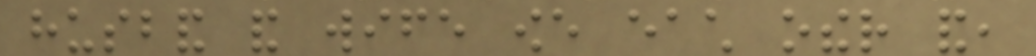husband and wife owe each other and,
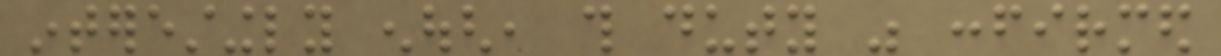interestingly enough, this duty was confirmed
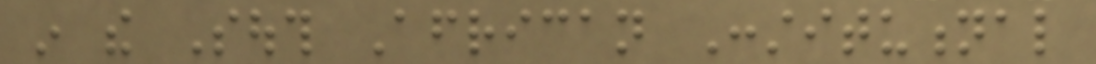in the South African Constitutional
